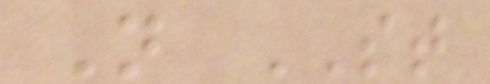N ST
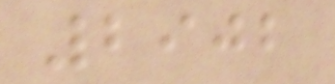2902
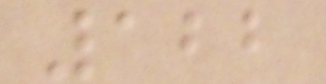122
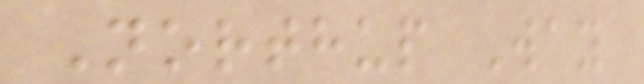Northup Way
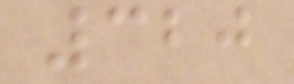320
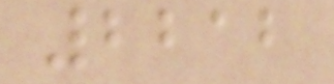2212
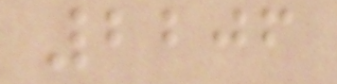2206
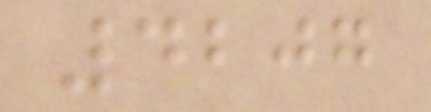4207
